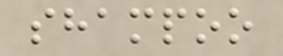shampoo
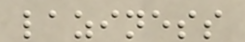laziness
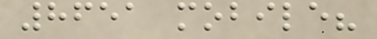8651 mobile?
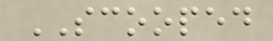SCOOPED
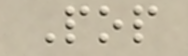Pop
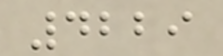4229
